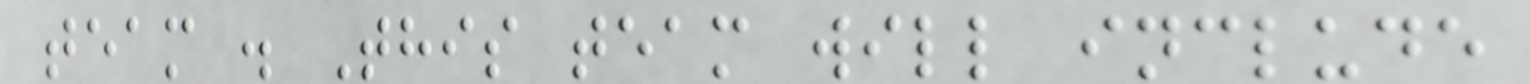team . This team will include
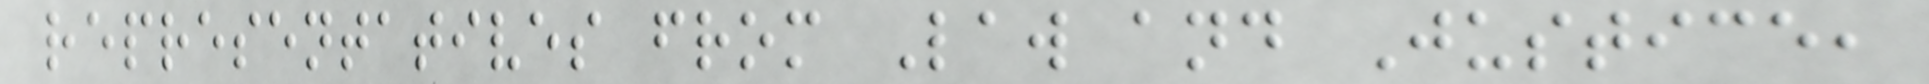representatives from Law and Justice,
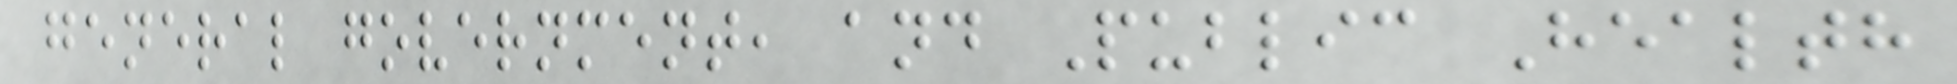general government, and Public Health
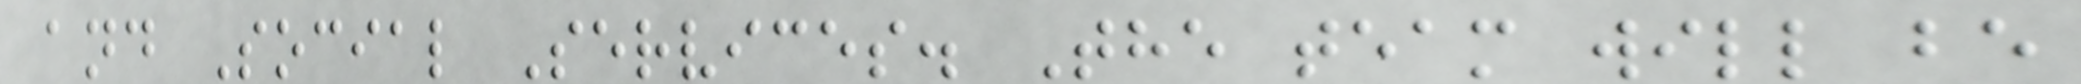and Social Services. The team will be
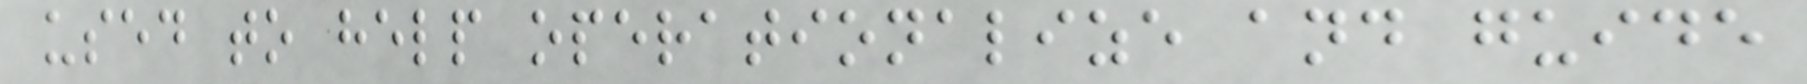used to help operationalize and guide
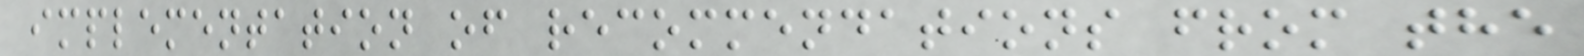implementation of recommendations from the
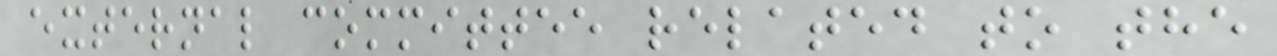external committee related to the
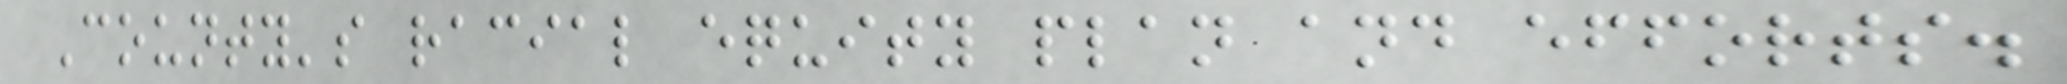County's racial equity plan and efforts.
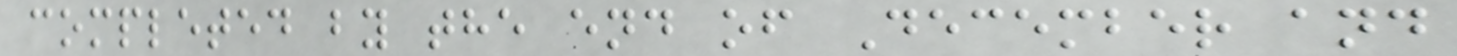completed by the end of December and
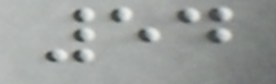54
